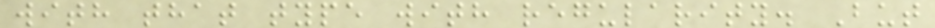with that type with regularity. But
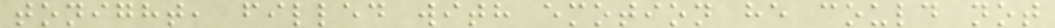tonight, filled with emotion he could not
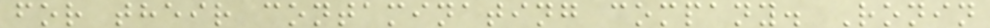for their contaminating company. Ronin
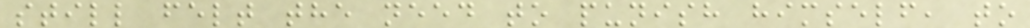still felt the need to punish himself, to
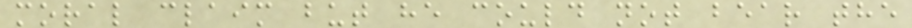moral claim but he could not bear the
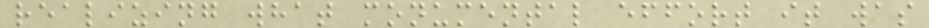realizing what monumental effort it was
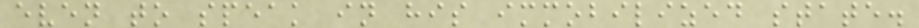even to speak in his immobilized state.
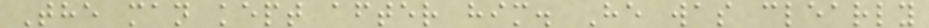The man kept after him. He was clearly
